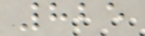825
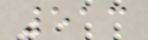513
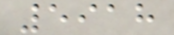5918
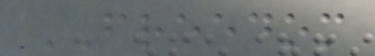FREEDOM
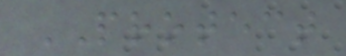PROTECT
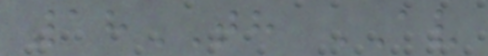18TH AV
